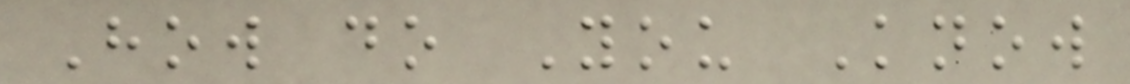How do You Know
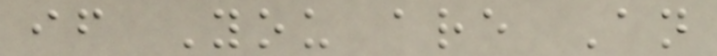if You are An
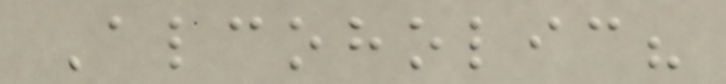Alcoholic?
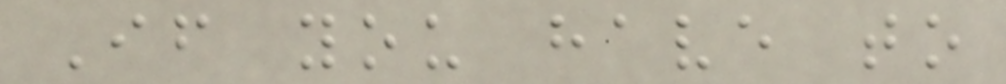If you have to
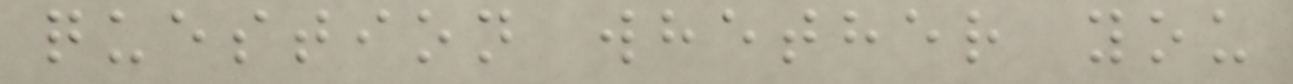question whether you
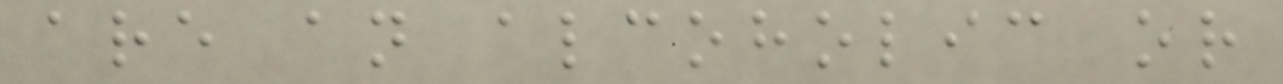are an alcoholic or
